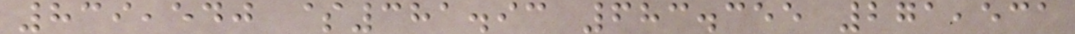839,540 $381.93 683.355 271,531
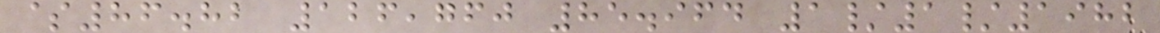$86.82 126,760 85.964 1/1/1982
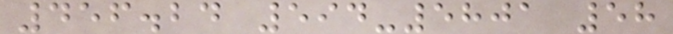456.24 594-5801 58
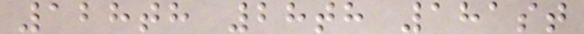128th 28th 181st
